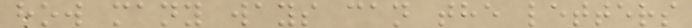how many ways can the letters
